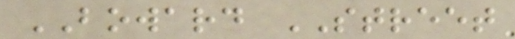BOWARD STREET
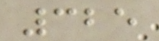325
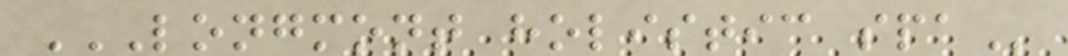LONGMONT HOLISTIC SPA
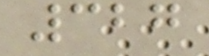327
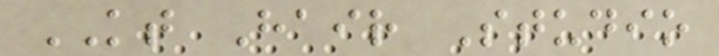KT Hair Studio
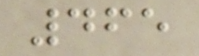465
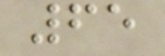65
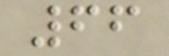66
